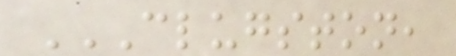CLUGSTON,
